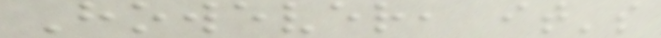However, it's
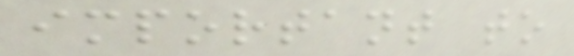important to
